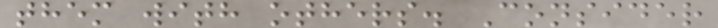them with others. Consider
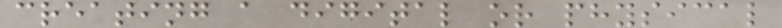creating a digital or physical
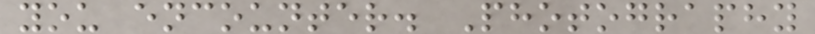you encounter. Photography
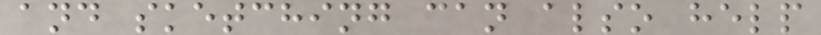and sketching can also help
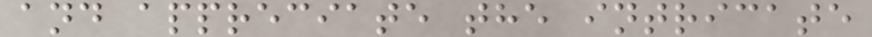and appreciate the intricate
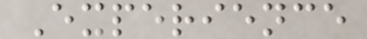Experience
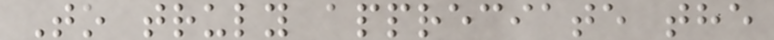To truly appreciate the
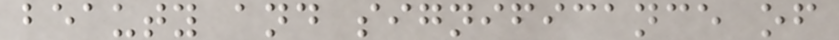beauty and significance of
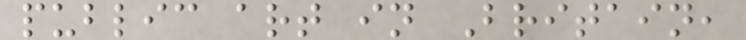public art in Britain,
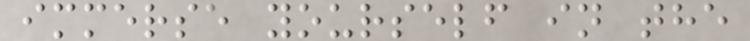immerse yourself in the
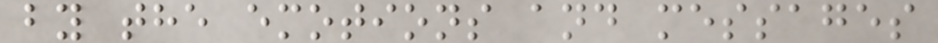by the emotions and messages
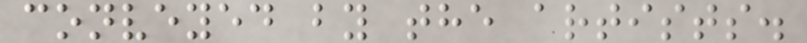conveyed by the artists.
